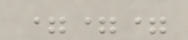===
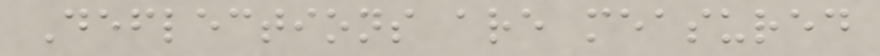Deflections are measured
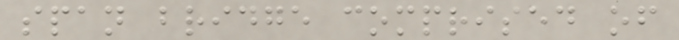span bridge comprised of
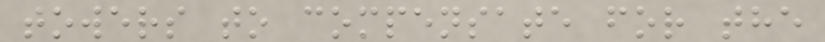towers to compensate for the
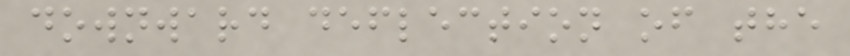downward deflection of the
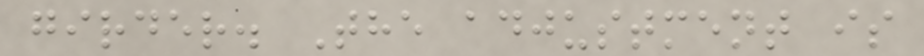girder. The adjustment is
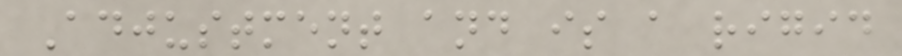Adjustment and is a rigid
